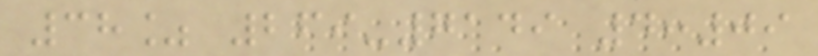38% 269-7149 4:09
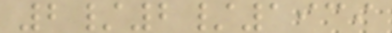2/2/1939
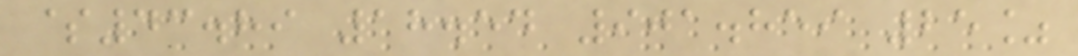$43.89 18.54 901.859 25%
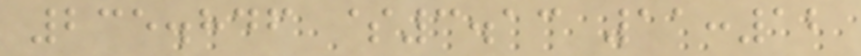235.846 $3.13 11:12
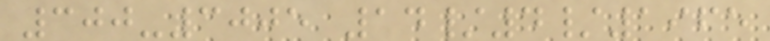300-3005 14/4/1965
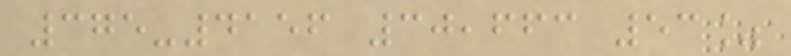375-4156 30,663 53%
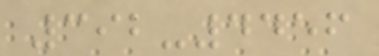392-4456
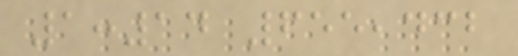1:14 655,432
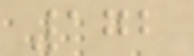172
